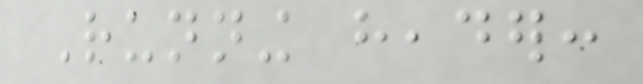Running header:
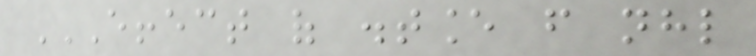EFFECT OF DISTANCE FROM NHL
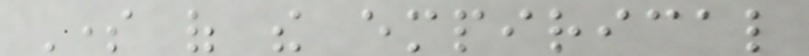Some of the empirical
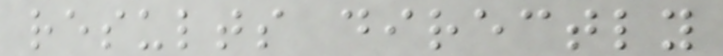results directly
